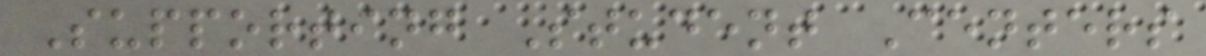Supporting Student Centers
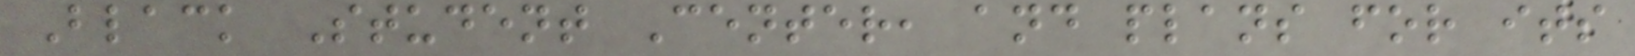Black Student Center, and plans for its
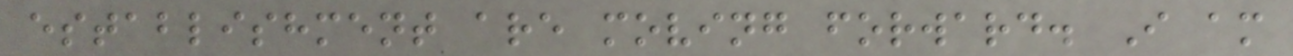establishment are moving forward. I am
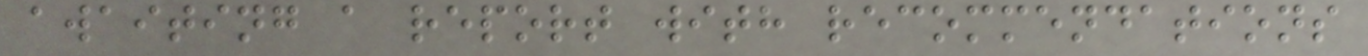awaiting a report with recommendations
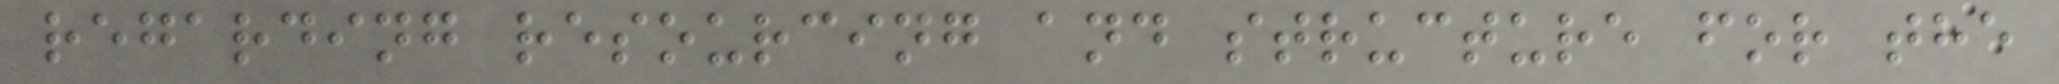regarding resourcing and structure for the
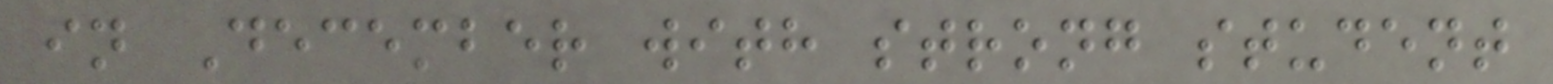in December with strong student
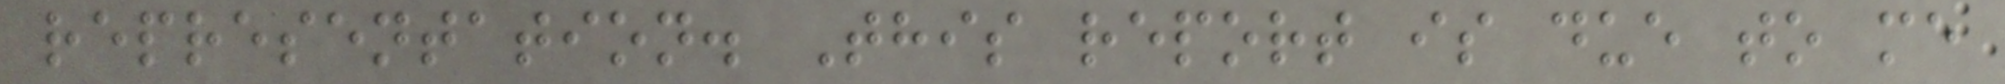representation. This report is due to me
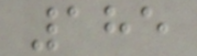185
